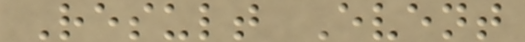Result Event
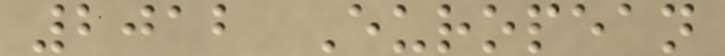2012 European
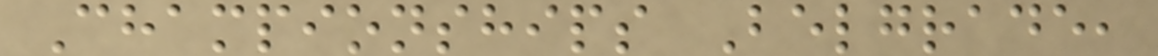Championships Belgrade,
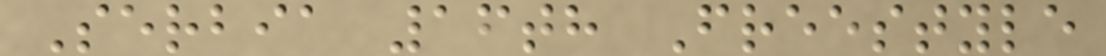Serbia 16th Freestyle
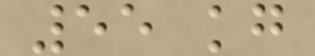55 kg
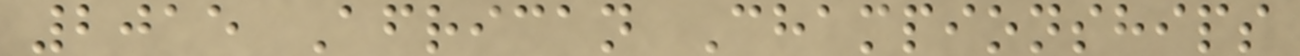2015 African Championships
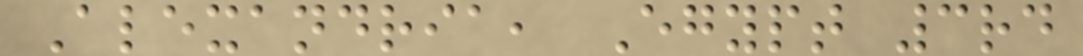Alexandria, Egypt 3rd
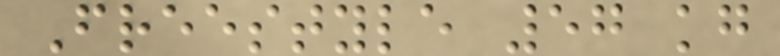Freestyle 57 kg
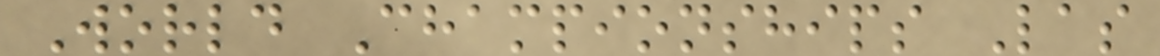World Championships Las
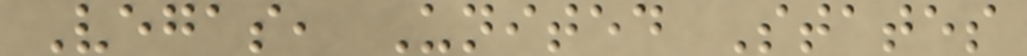Vegas, United States
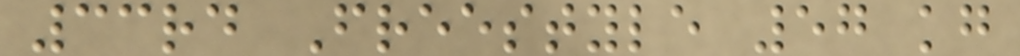33rd Freestyle 57 kg
